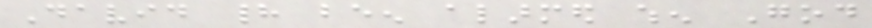David had been alarmed when God
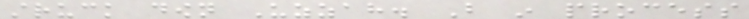struck down Uzzah. But in process
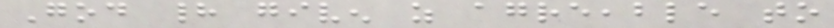God had given as agreeable to
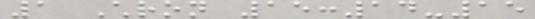1 Chron 15:14-15
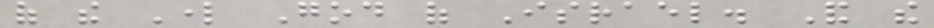of the Lord God of Israel. And the
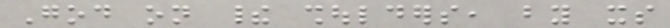God on their shoulders, by its
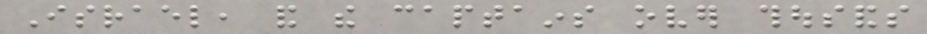Israel, and the captains over thousands
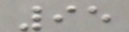95
